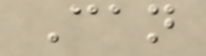Can
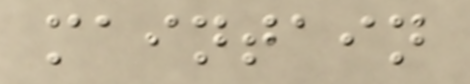maintain
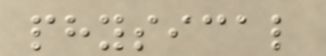physical
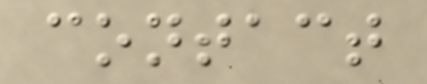contact
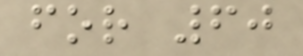for 60
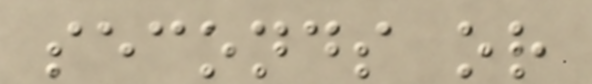seconds or
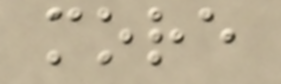more
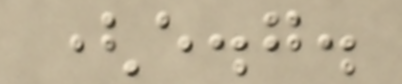(e.g.
